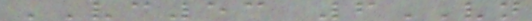VC53 6VN
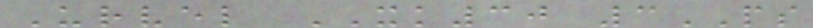Urvel XK30 3PS
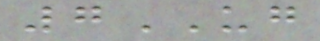7UG
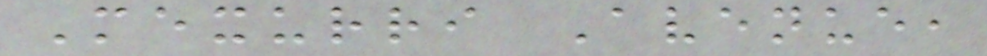Mexurri Avenue,
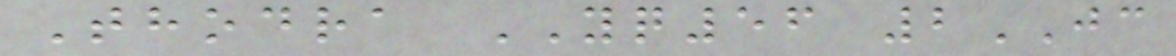Thodra YQ56 2JC
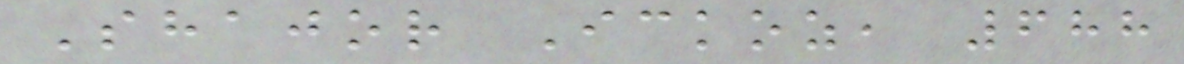Shajor Ickoz, 688
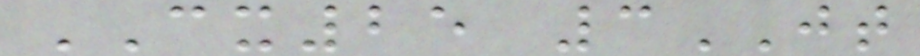CX25 3JT
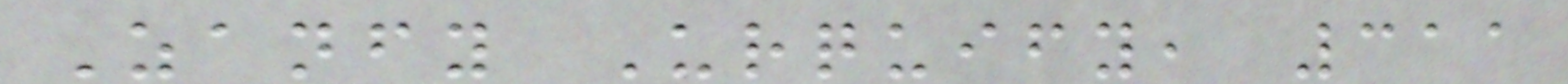Zanfy Urquify, 311
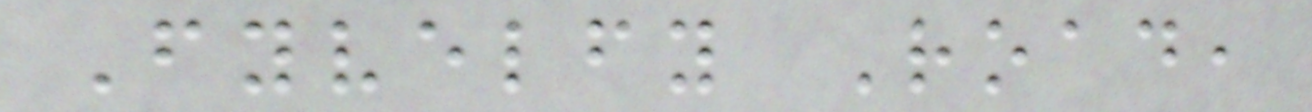Fyvelfy Road,
